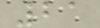21
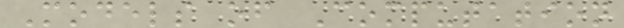Models of Computation
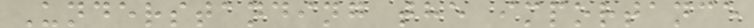Understanding the importance
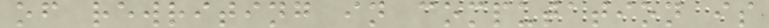of rewriting in computation is
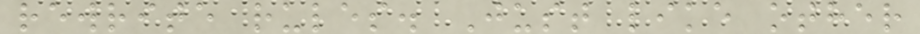rewrite rules. Just like other
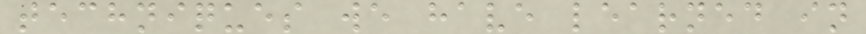techniques we have learned in
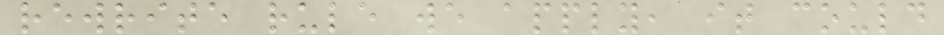rewrite rule we apply, it could
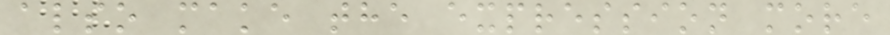also make the expression more
